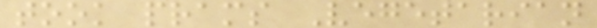took prams Vegetarian
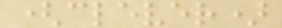(clever)
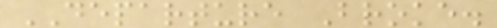DEPARTURE Broke.
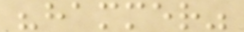"hammer"
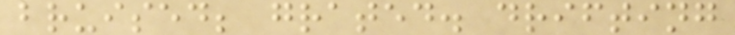bruised; grated. drifting
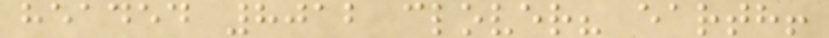headed 8012 clover? earth!
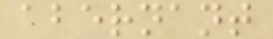abernant
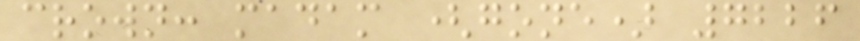crown: madam (gone) 7226
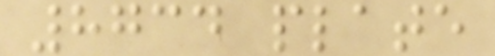8734 plate
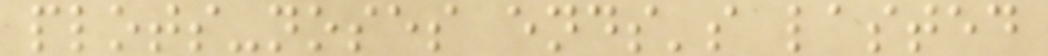plots-noses ends's lasted
